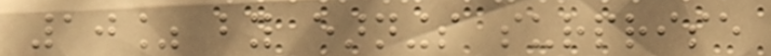10% by earnings surprise
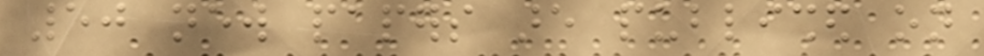50 new papers are published on
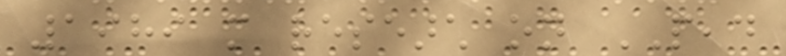1989 more research on PEAD
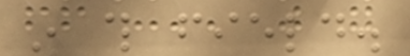in this field.
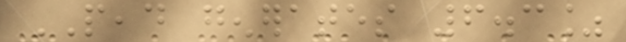PEAD generates 6.3%
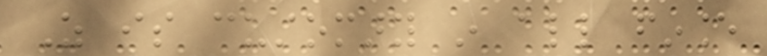As is customary in all finance
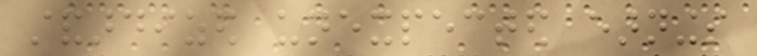standardized unexpected earnings
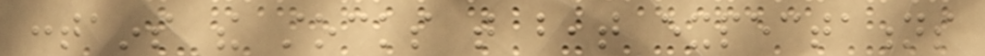contains the stocks that beat expectations
